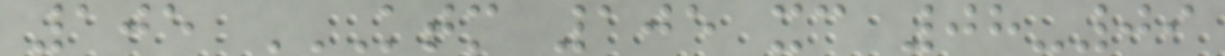105 KTM 105 XC 08-09
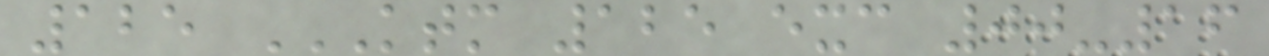125 KTM 125 EXC 00-16
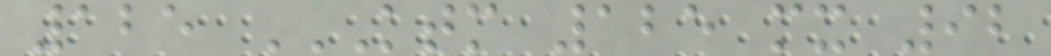125 KTM 125 MX 92
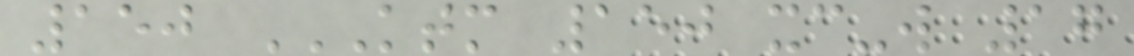150 KTM 150 XC-W 17
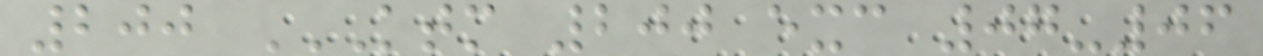200 KTM 200 EXC 07-06
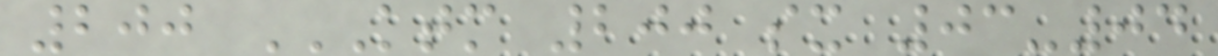200 KTM 200 SX 03-04
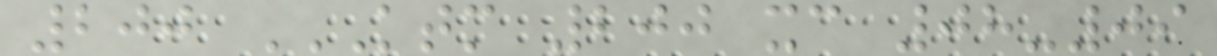200 KTM 200 XC 08-09
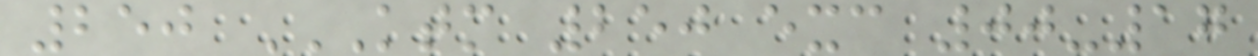250 KTM 250 EXC 00-17
